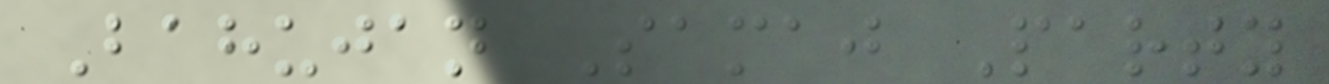Bahujan Samaj Party
